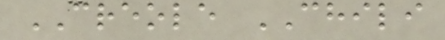CREOLE CHILI
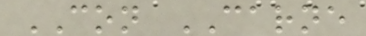CON CARNE
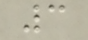3
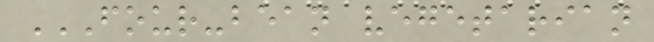FOUR-BEAN VEGETARIAN
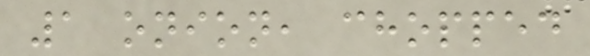1 onion, chopped
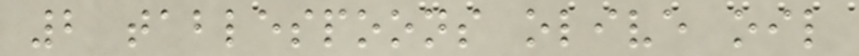2 tablespoons olive oil
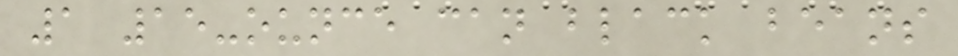1 15-ounce can black beans
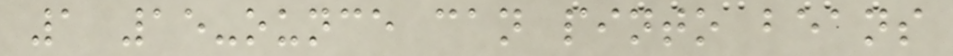1 15-ounce can pinto beans
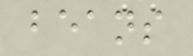beans
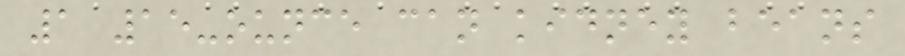1 15-ounce can kidney beans
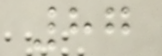87
